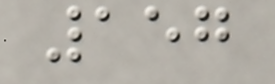157
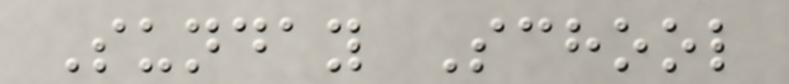Sunday School
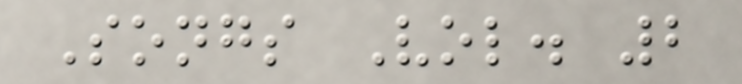Songs Vol. 2
